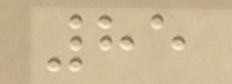85
